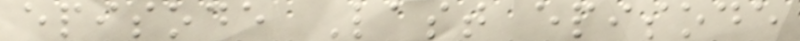episode Last episode
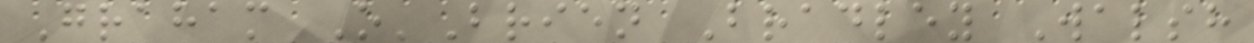Graham O'Brien Bradley Walsh
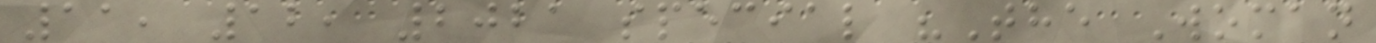11, 12, 2021 special "The Woman
